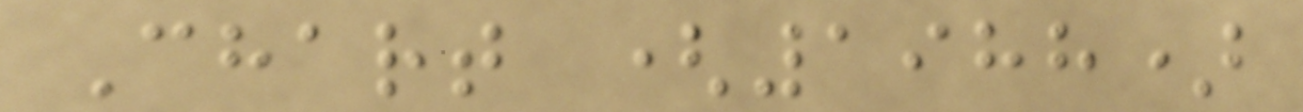Chart (1988)
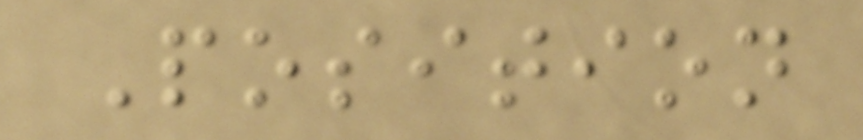Position
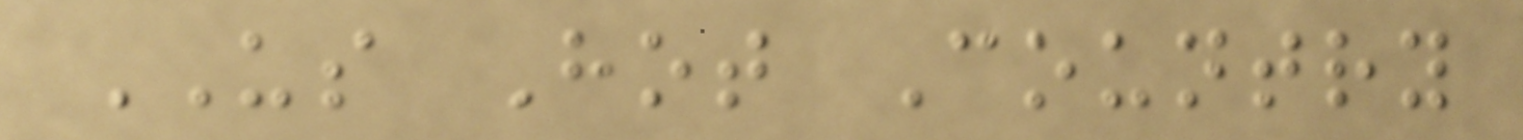US Hot Country
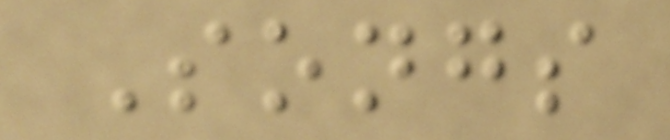Songs
